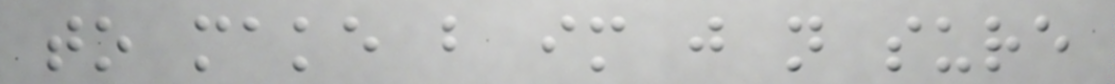to make but im just not sure
